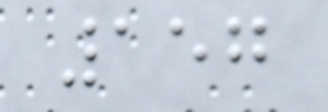157
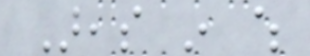Areas in which
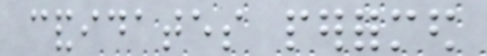candidates performed
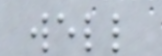well
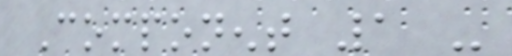Component 1 -
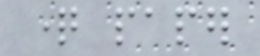question paper
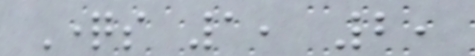Questions 1, 2,
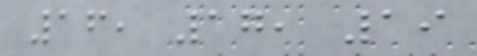16, 17, 19
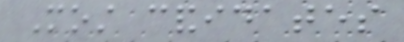Most candidates
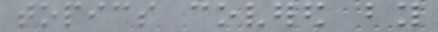topics covered by
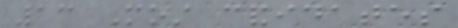13 Most candidates
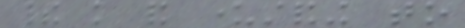their knowledge and understanding to
